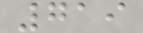719
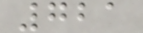721
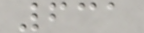631
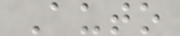Auto
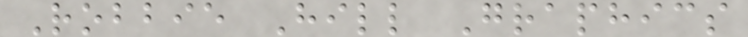Robbie Hill Graphics
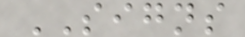SIGNS
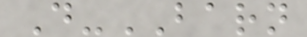D-BARN
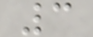3
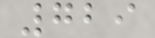729
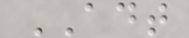ADT
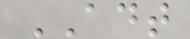ADT
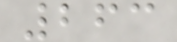263
